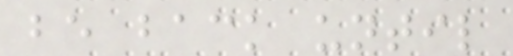be back until
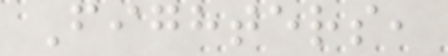Fighters,
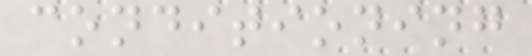conditioning
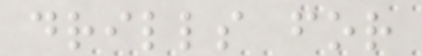drills for
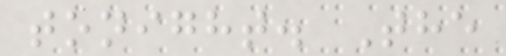tonight. The
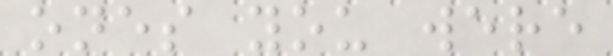ones you were
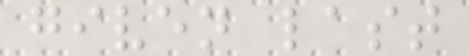given last
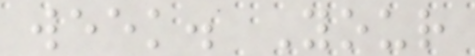week. Your
